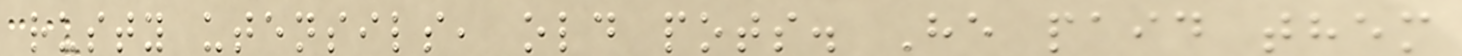rusty utensils, old pots. He paid them
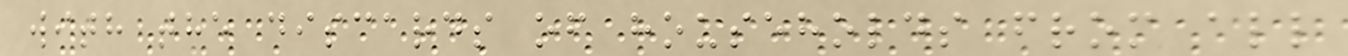with the discards of households from all
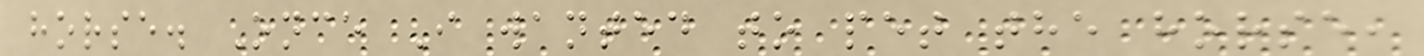horse. Once I wanted to pet the horse,
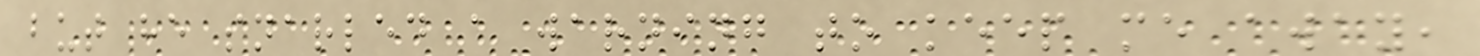but he snarled a warning to keep me away,
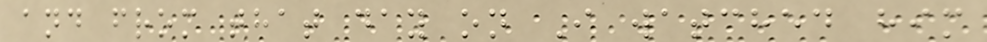and from that day on I watched him
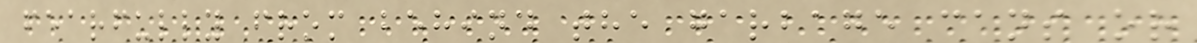fearfully from behind the garbage cans or
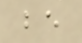be
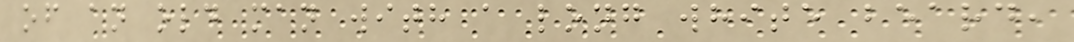of an old man with a long white beard,
